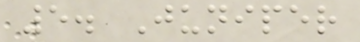5. Juniper
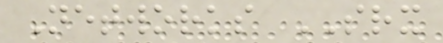Networks SRX
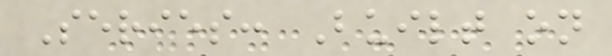Series: Built on
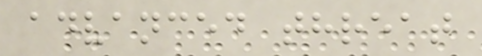advanced threat
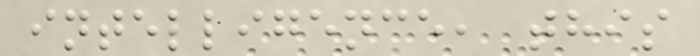intelligence, this
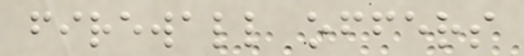firewall offers
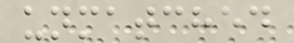unmatched
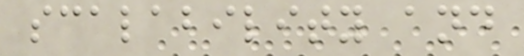scalability and
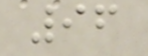96
